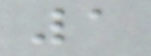1
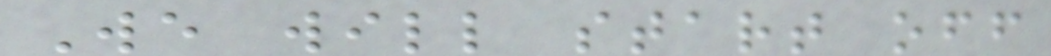We will start off
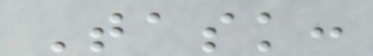Task:
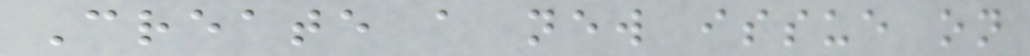Create a new issue on
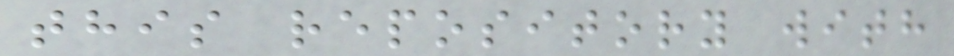this repository with
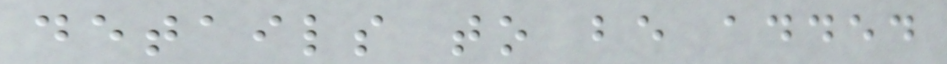details to be added
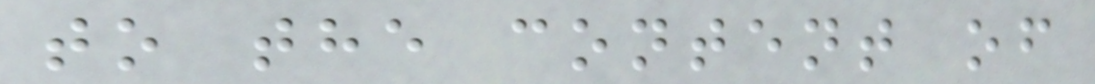to the content of
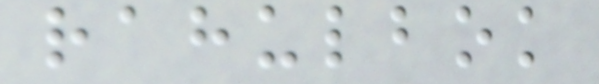rahulbok
